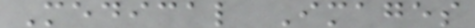Medical Images
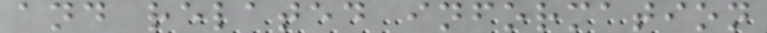and related information
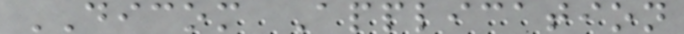DICOM Application
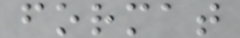format
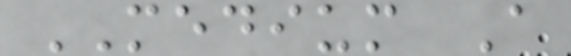MEDIUM A
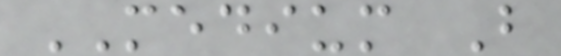MEDIUM B
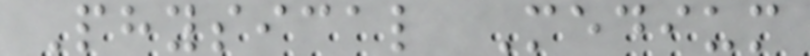Physical Medium
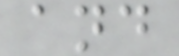and
